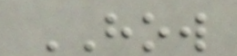HOW
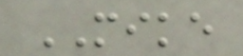MIKE
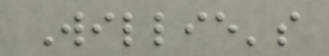Willie's
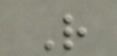R
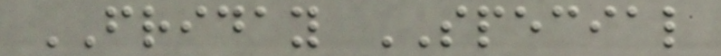FRIDAY SPECIAL
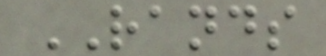RANDS
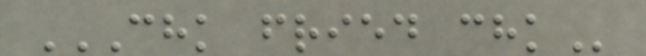CHK FRIED CHK
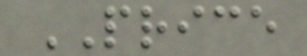PRICE
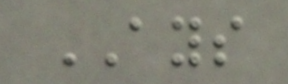AYS
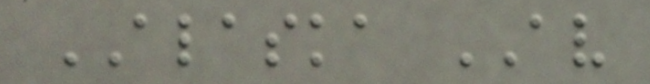ALASKA AV
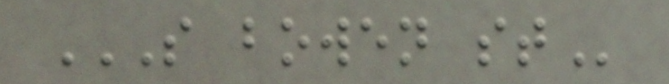S BOWEN ST
